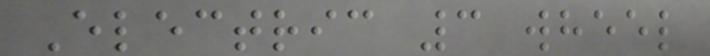Electric 3 wheel
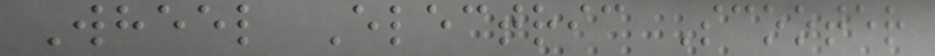Wheel Electric Scooter
